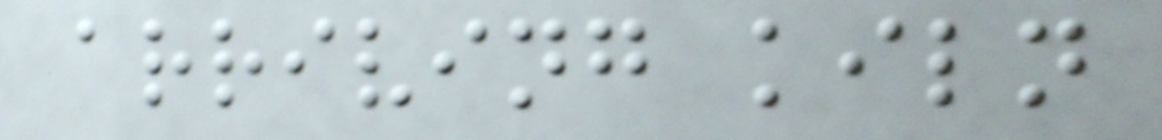arriving kiln
